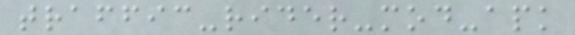traffic-rider-mod-apk
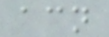acn
